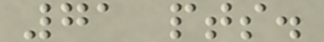71 pts.
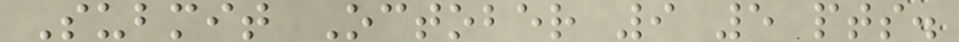Submit October 9 5 pts.
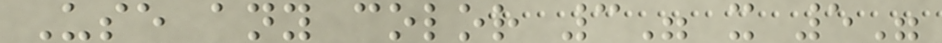Use any color 3" x 5"
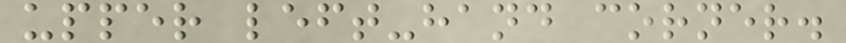upper left-hand corner.
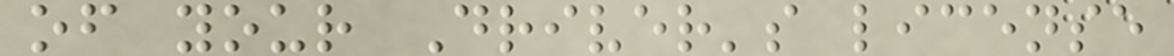of your Driver's license
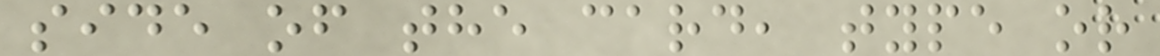side of the card, type or
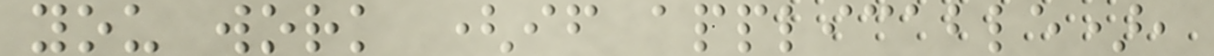you work (if applicable),
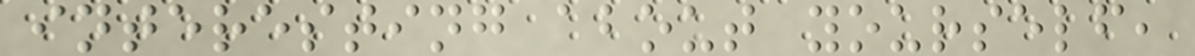interesting about yourself,
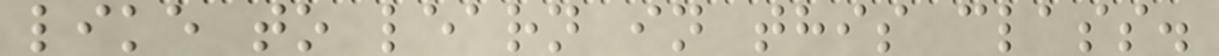like to learn in this class.
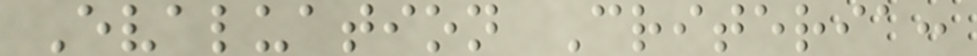Evaluation Criteria:
